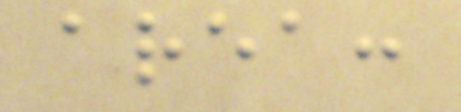area:
